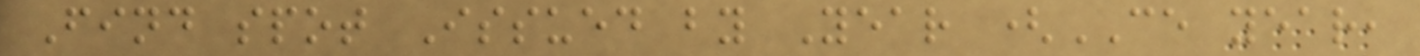Find spot Issued by Year (CE year,
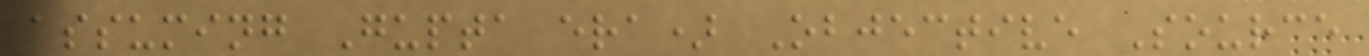assuming Gupta era) Objective Source
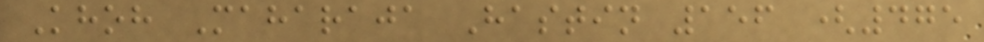Khoh Maharaja Hastin 156 (475
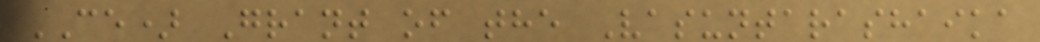CE) Grant of the Vasuntarashaika
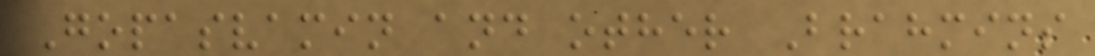Gopasvamin and other Brahmins
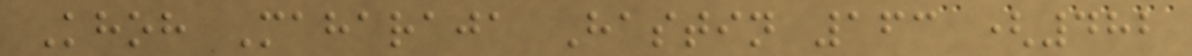Khoh Maharaja Hastin 163 (482
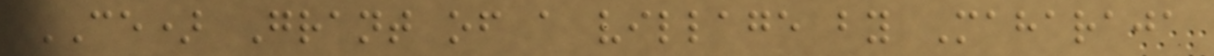CE) Grant of a village by Maharaja
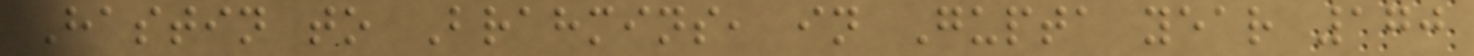Hastin to Brahmins, in Gupta year 170
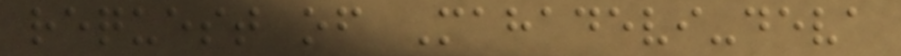request of Mahadevi-deva
